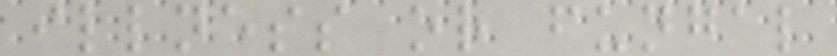illness or fungal
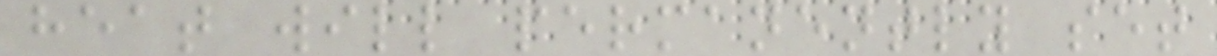heat will permanently set
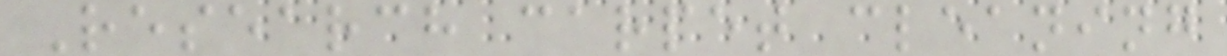Research carpet cleaning
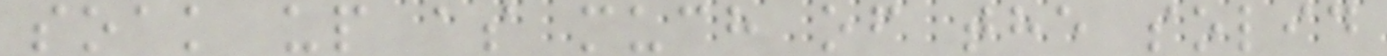soak up as much of the solid
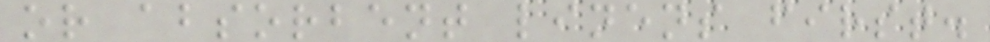or absorbent linens first.
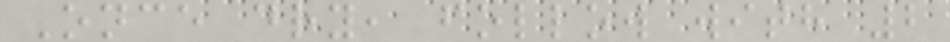Once dry, follow with 2
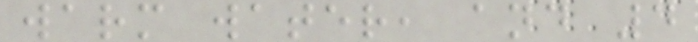warm water, and 4
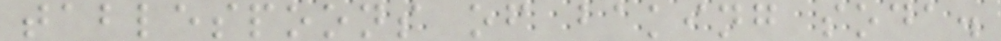tablespoons of baking soda.
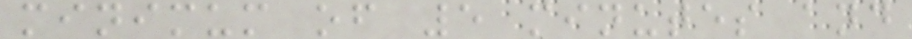minimum of 5 minutes and
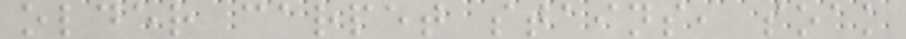older carpet stains, soak
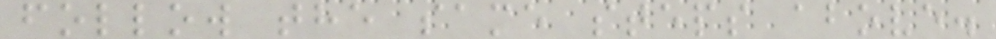follow the same steps above.
